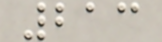213
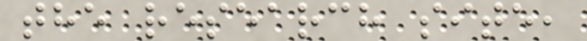the research site,
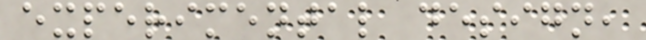experimental design,
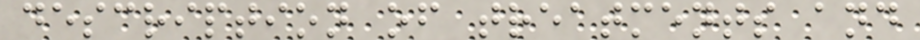description of treatments and
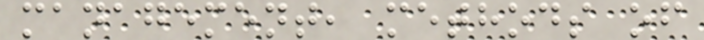management, methods of
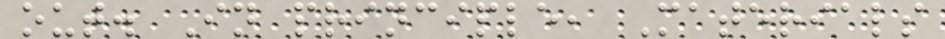out. In principle, Materials
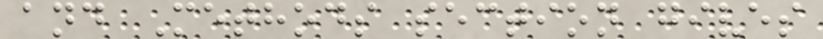and Methods section gives
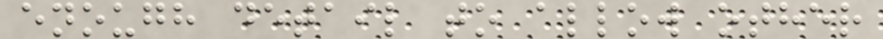enough detail to allow other
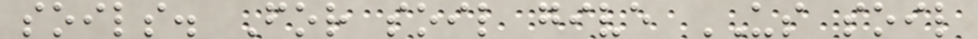soils. For soil give US soil
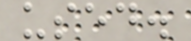used.
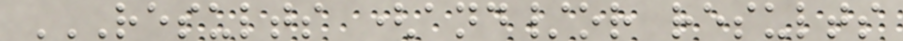RESULTS (AND/OR RESULTS
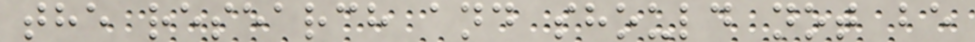the research and should not be
